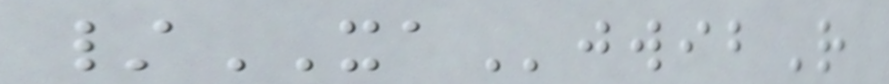/XAjwibR
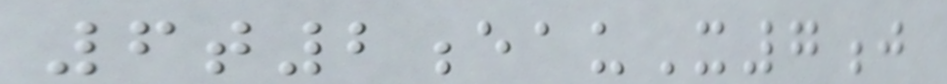6t2eauX7j
